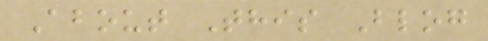About This Blog
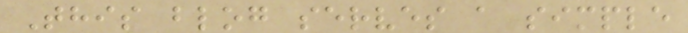This blog serves a simple
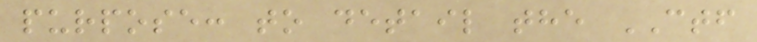purpose: to detail the CTF
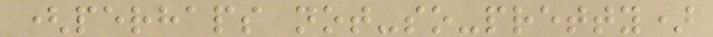(perhaps not-so-pretty)
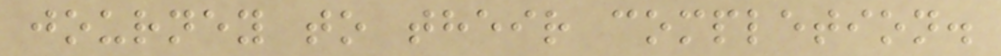journey to their completion.
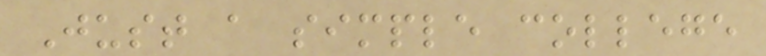Just a simple college
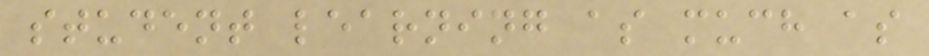student learning as much as
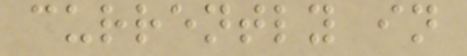currently in
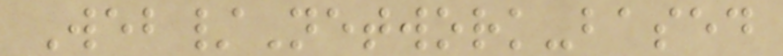Web/Network-based
